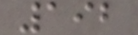192
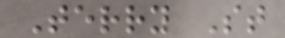Terry St
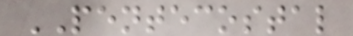PENTECOSTAL
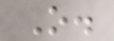O.
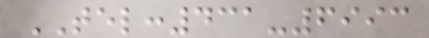TEL:431-6993
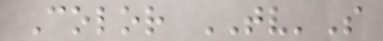Color TV'S
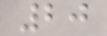20
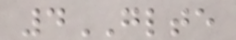4GLTE
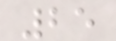25
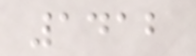1412
